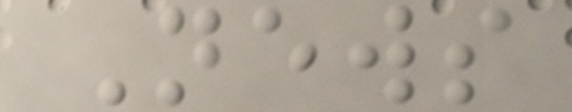News
